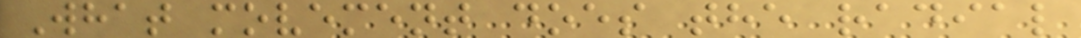What movement does the radial
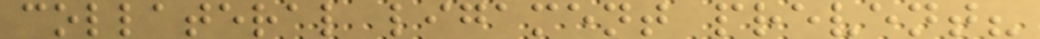collateral ligament prevent?
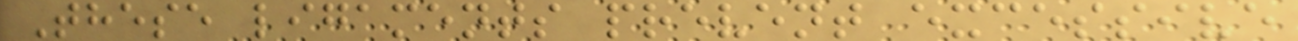These ligaments prevent excessive
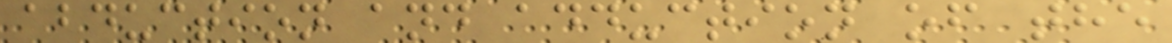abduction and adduction of the
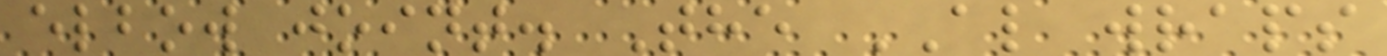elbow joint. The AL wraps
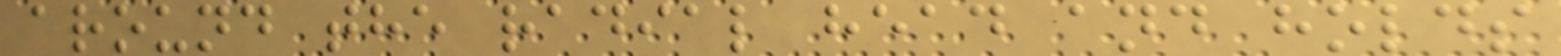around the radial head and holds
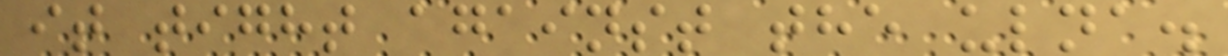it tight against the ulna.
